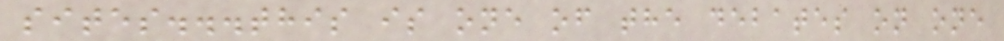sites...this is one of the debates on one
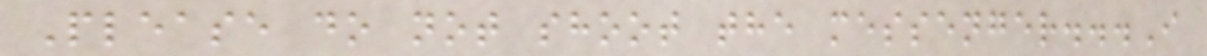Please do not shoot the messenger...I
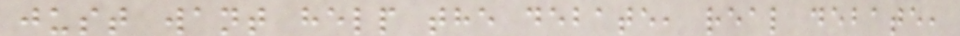just want help the debate, real debate,
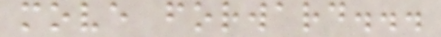move forward...
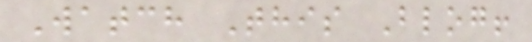Watch This Blog!
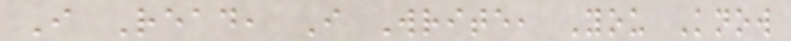I Read, I Write, You Know
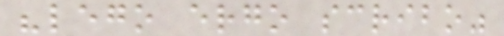"lego ergo scribo"
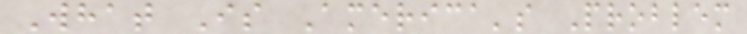What Is America's Problem
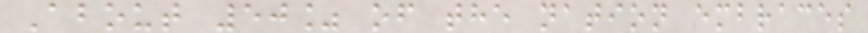About 50% of the nation embraces
